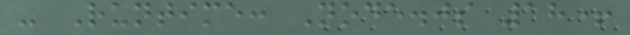- Runtime: Node.js 18+
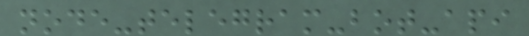node-telegram-bot-api
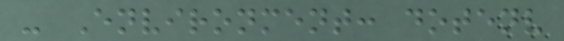- Environment: dotenv
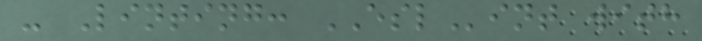- Linting: ESLint with
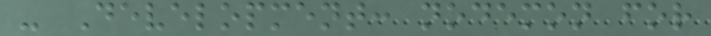- Development: nodemon for
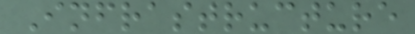Infrastructure
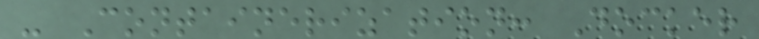- Containerization: Docker
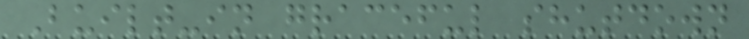Built-in graceful shutdown
